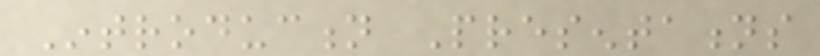Introduction Presentations
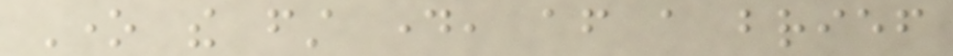One the first day, after a brief
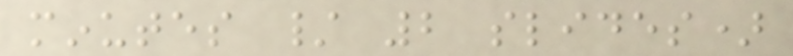minutes / 2 slides)
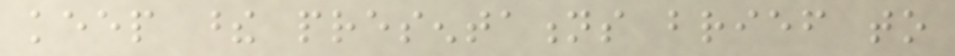keep these presentations brief to
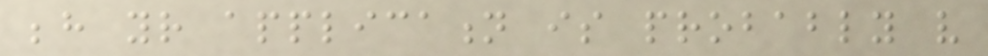behind your application is probably very
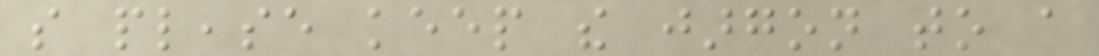so please keep the jargon to a
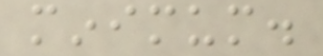minimum.
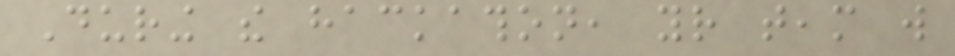During the hackathon, your team will
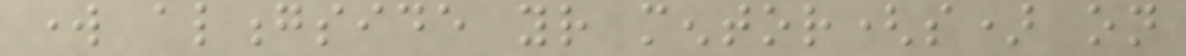work alongside your mentor(s) on
